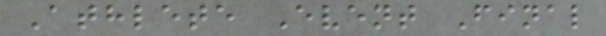Athlete Event Final
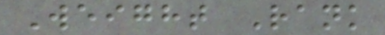Weight Rank
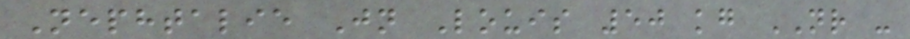Nephtalie Jn Louis 50 kg NR -
